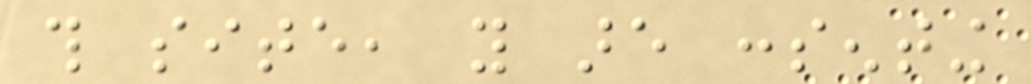this site, you are consenting
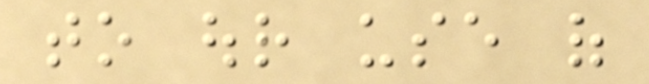to our use of
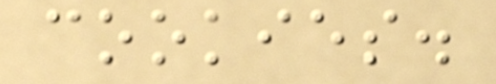cookies.
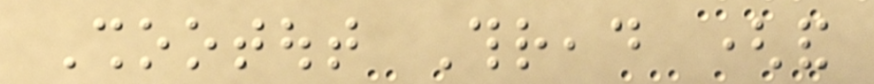Shootout Thread (and
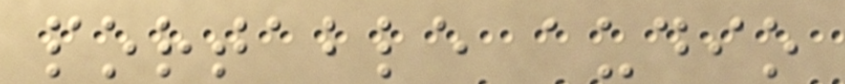portable audio
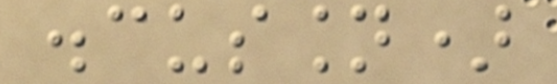discussion)
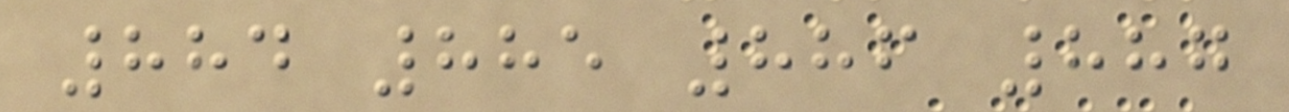884 885 886 887
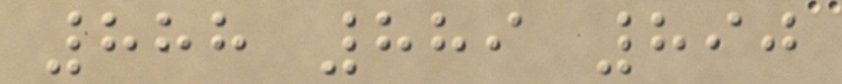888 889 890
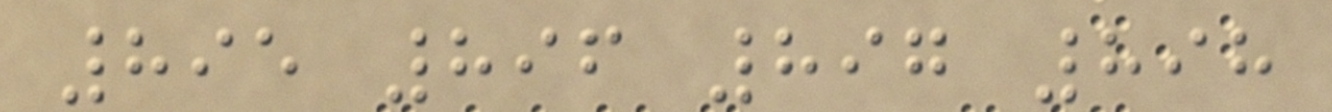895 896 897 898
